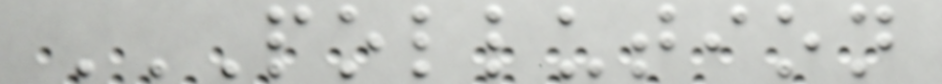POLLUTION
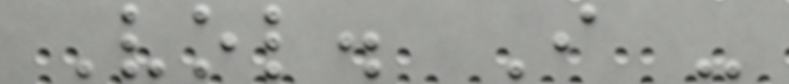Vol. I -
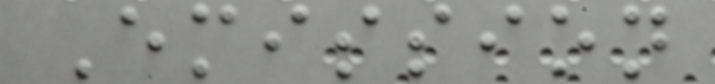Emission
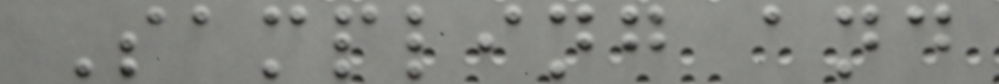Sampling and
